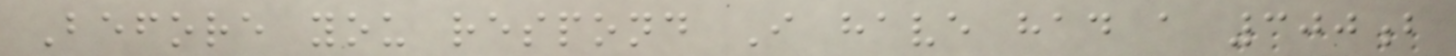Before you respond I have had a 300b
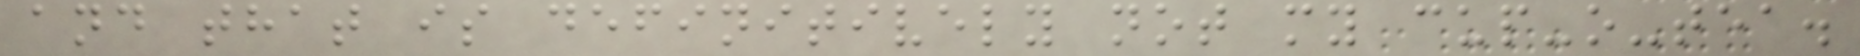and that is definitively not my cup-o-tea.
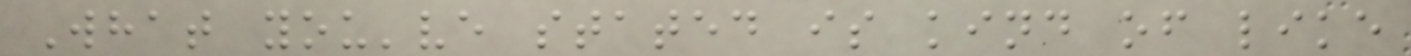What you've stated is kind of like
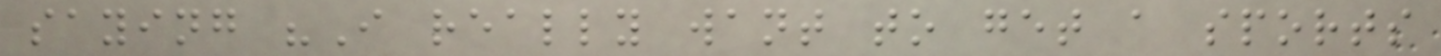saying "I really want to get a sports
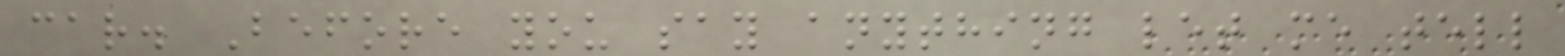car. Before you say anything let me tell
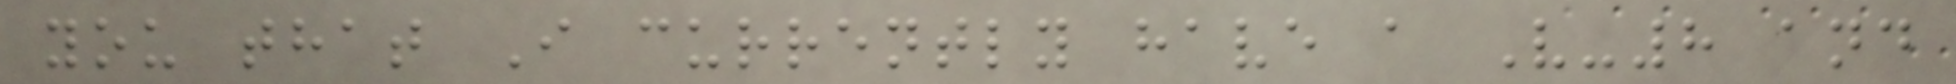you that I currently have a V-8 and
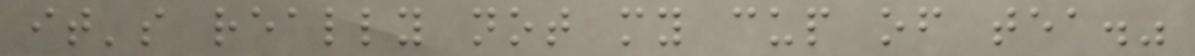it's really not my cup of tea."
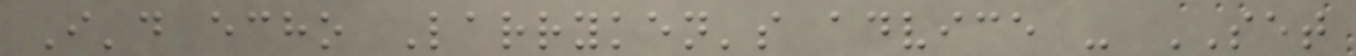I'd echo Larryken's advice - SET
